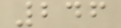246
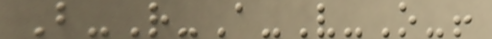B-R-A-V-O-!
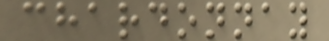chardonnay
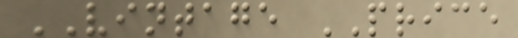VINTAGE PRICE
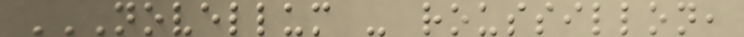NOVELLUM - ROUSSILLON,
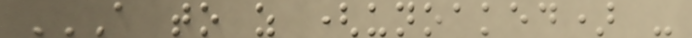A TO Z (UNOAKED) -
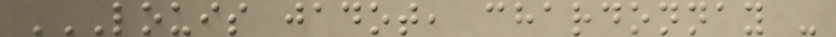LOUIS JADOT, CHARDONNAY -
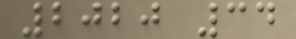2020 34
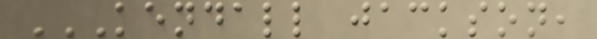KENDALL JACKSON,
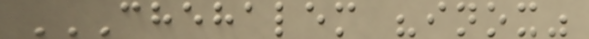CHEHALEM "INOX"
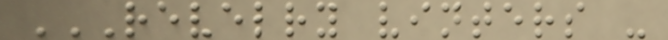REVELRY VINTERS -
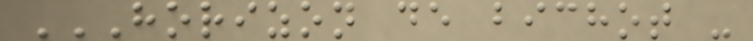HORIZON DE BICHOT -
